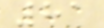81
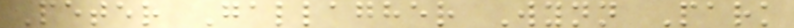Peter Gallagher Wynn Park
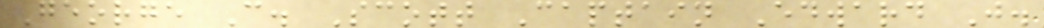George C. Scott Captain Edward J.
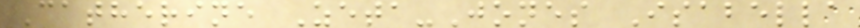Catherine Zeta-Jones Isabella
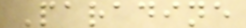Paradine
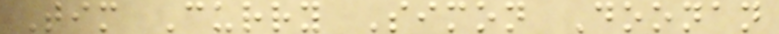Tim Curry Simon Doonan
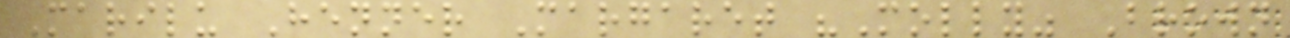Marilu Henner Margaret "Molly" Brown
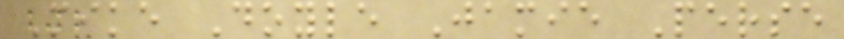Mike Doyle Jamie Perse
